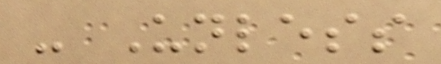- Unless
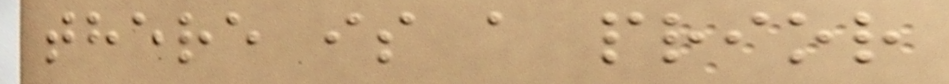there is a prior
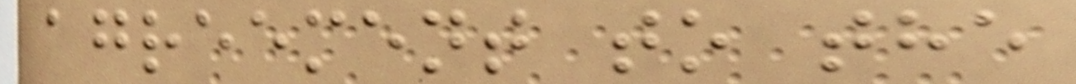agreement to the
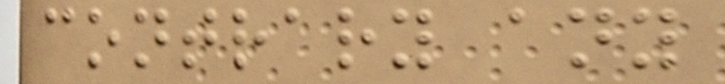contrary any
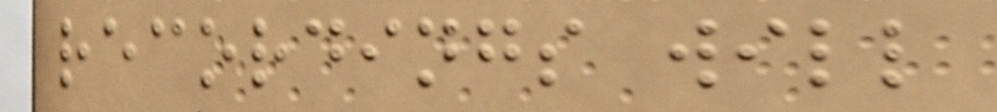recordings will
